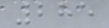285
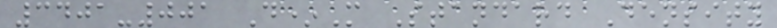3401-001 D*M Standard Density
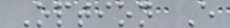Option E
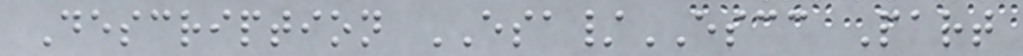Description ESA/ESCC Part
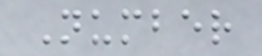Number
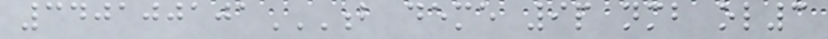340100101B DEME 9P NMB OL3
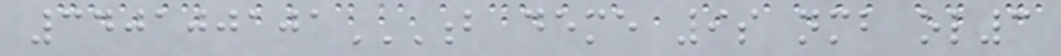340100101B DEME 9S NMB OL3
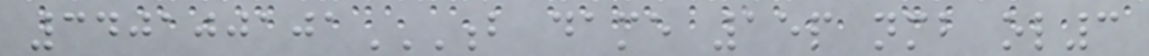340100101B DAME 15P NMB OL3
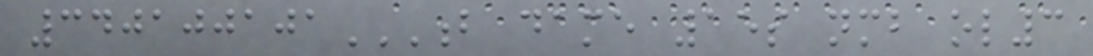340100101B DAME 15S NMB OL3
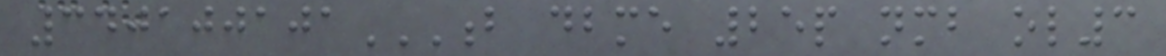340100101B DBME 25P NMB OL3
